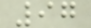97
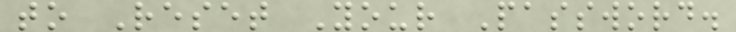to Reset Your Password.
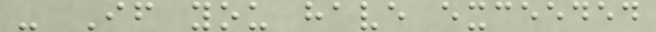- If you have exceeded
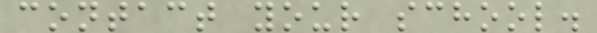contact your school.
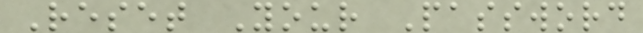Reset Your Password
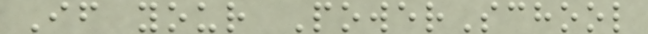If your PowerSchool
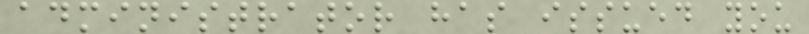administrator has issued you
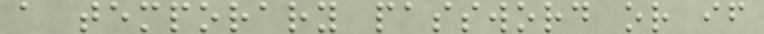a temporary password or if
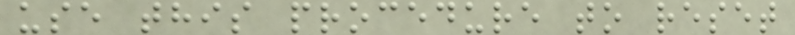use this procedure to reset
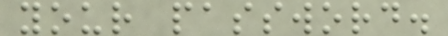your password.
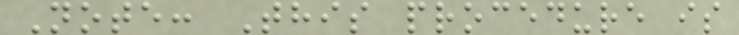Note: This procedure is
